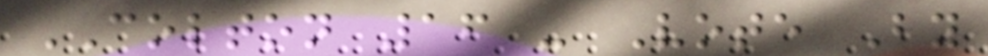COLTON 16 - Vote By
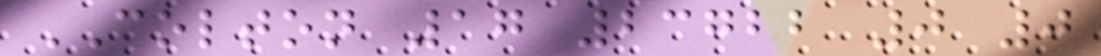COLTON 17 23722 0 0
